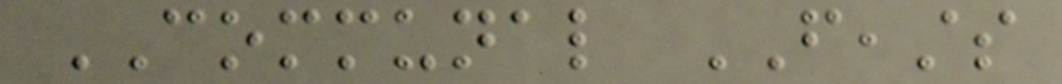COMMUNAL FEASTS
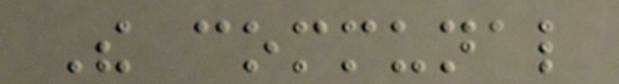The communal
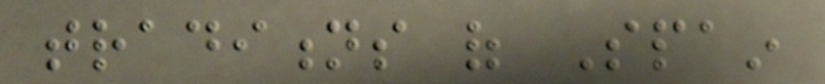traditions of Spain
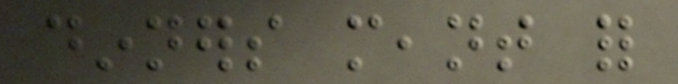dinners meant for
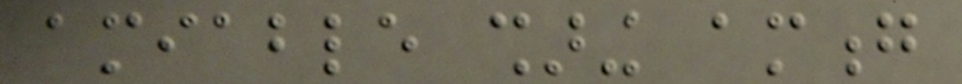amiable sharing among
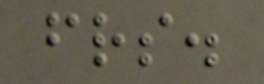friends.
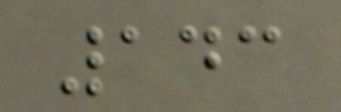143
